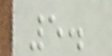5.
